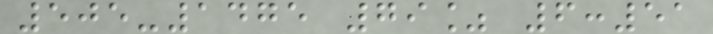505-1475 79% 6:51
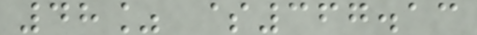48% $367.13
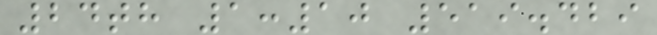24th 1:10 519.429
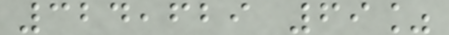324,629 69%
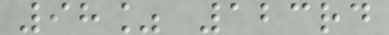98% 123rd
